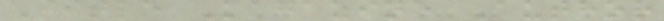Title Magazine Author
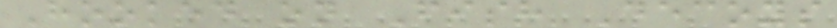Hooked on Fish Decoys
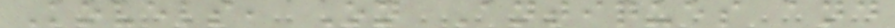Kovels, On Antiques and
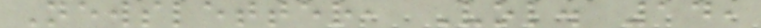Newsletter, Vol. 14,
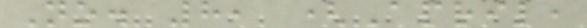No. 8, (April,
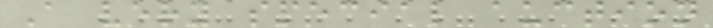A very special auction
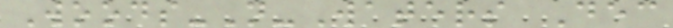Woods-N-Waters Dec
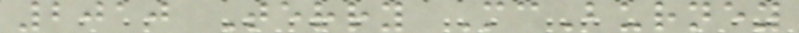2010 Terry McBurney
